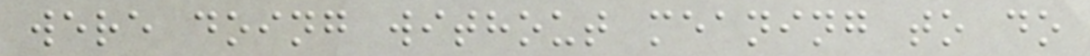were doing without meaning to do
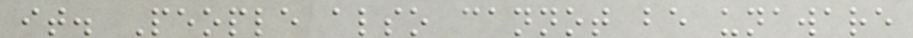it. People also cannot be unaware
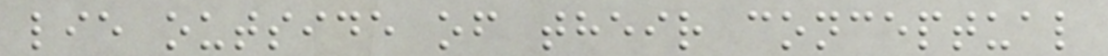lie outside of their conceptual
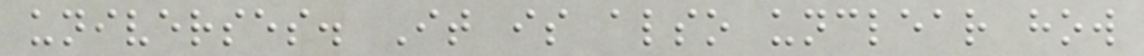universes. It is also unclear how
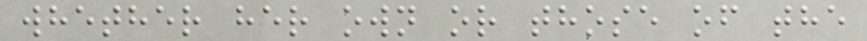whether her own or those of the
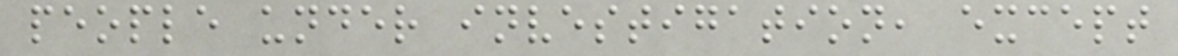people under investigation, except
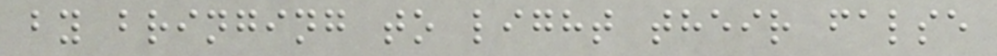by bringing to light their false
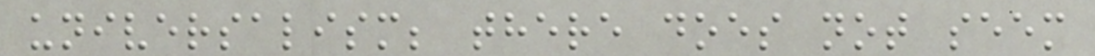universalism; there does not seem
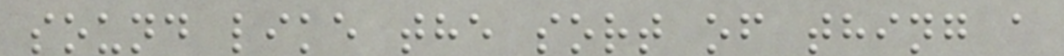sound like the sort of thing a
